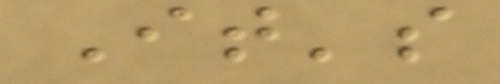It's
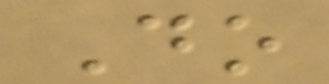Do
